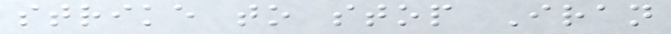strike to stop Iran
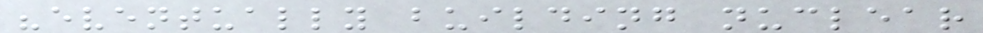"eventually building nuclear
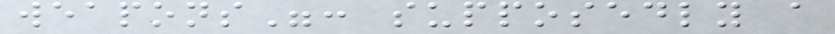weapons": supposedly a
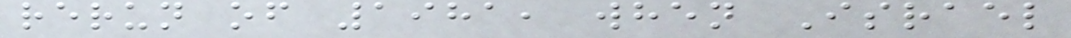rerun of 1981, when Israel
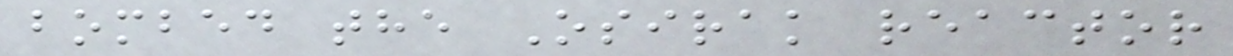bombed the Osirak reactor
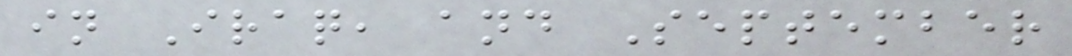in Iraq, and September
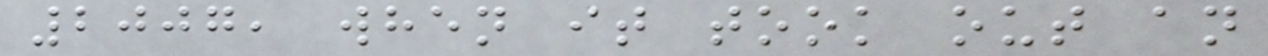2007, when it took out an
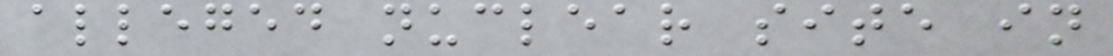alleged nuclear site in
